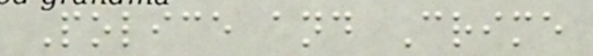Police and Crime
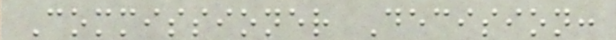Commissioner Decision:
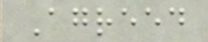Agreed
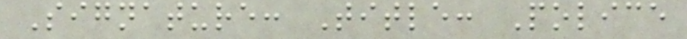Signature: Title: Police
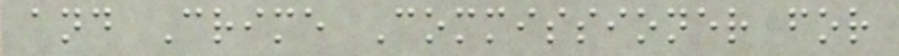and Crime Commissioner for
